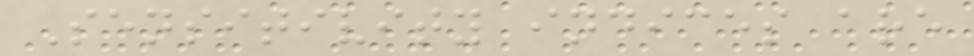Sensitivity indices are
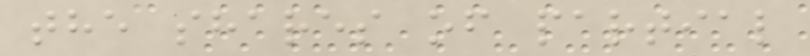the shares of partial
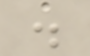.
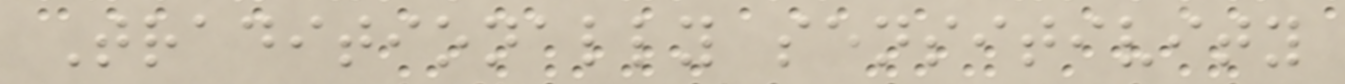Traditionally sensitivity
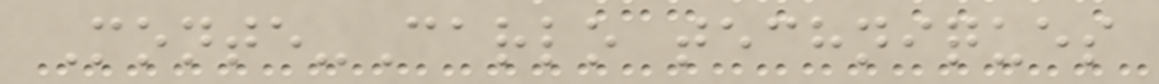Monte-Carlo techniques
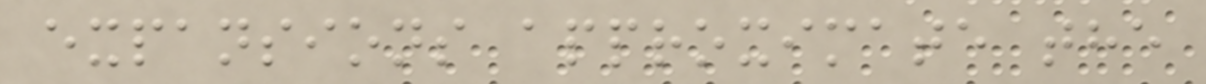expansions approximate the
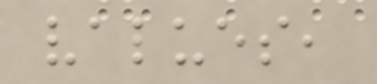values,
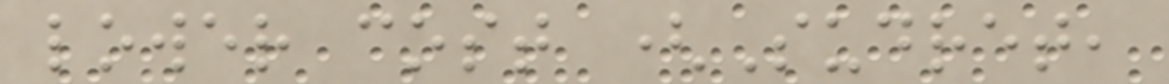lower cost (Sudret,
